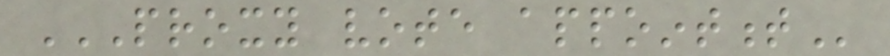PROXY VOTE APPOINTMENT
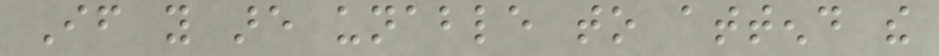If you are unable to attend the
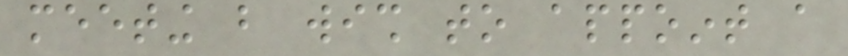meeting but wish to appoint a
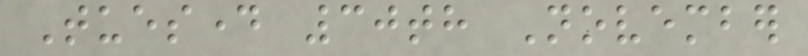Tuesday 30th November
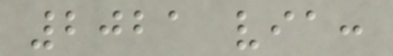2021 via:
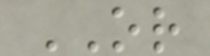OR
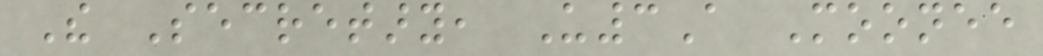The Secretary, U3A Moonee
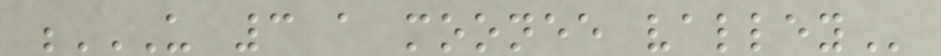U 3 A MOONEE VALLEY
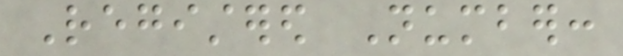Registered Number:
